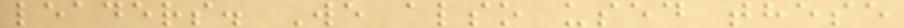leaders. We also used these
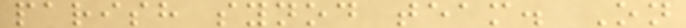parish synod team. On
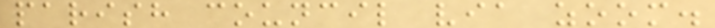parish council via zoom.
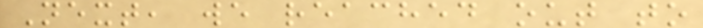Next, we reached out to
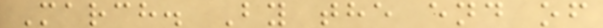March. By the end of
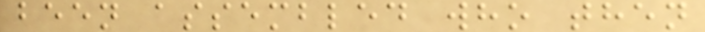been assembled who then
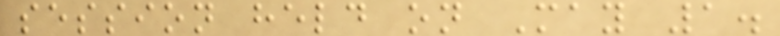session held on May 1.
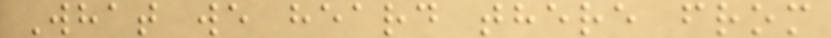What we heard there from
